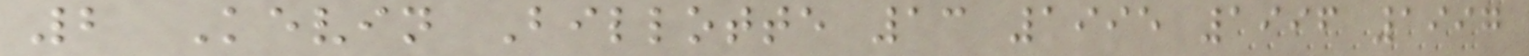2 Kevin Billotte 13 1995 1996 1997
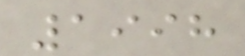1998
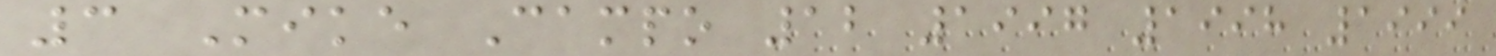3 Mike Campo 12 1997 1998 1999
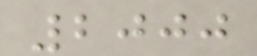2000
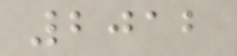2012
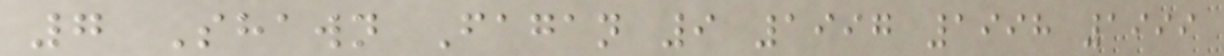7 Shawn Fagan 9 1997 1998 1999
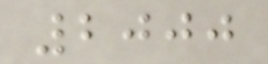2000
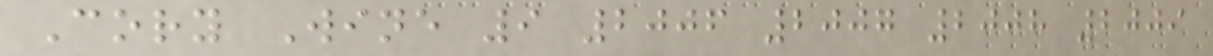Cory Wine 9 2006 2007 2008 2009
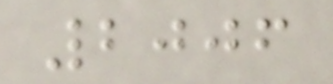2006
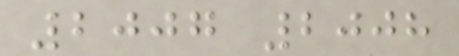2007 2008
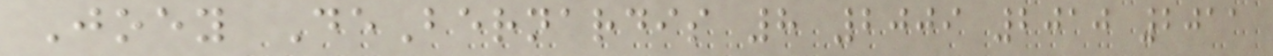Joey DeBernardis 8 2009 2010 2011
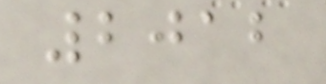2012
